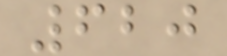620
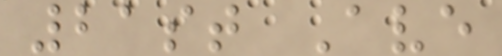21st Ave
